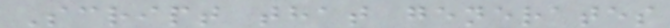Script that generates
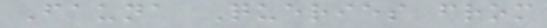Fauna Queries from
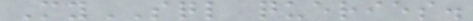MySQL queries.
